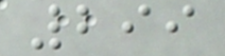299
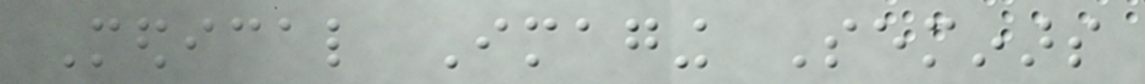Medical Imaging Seminars
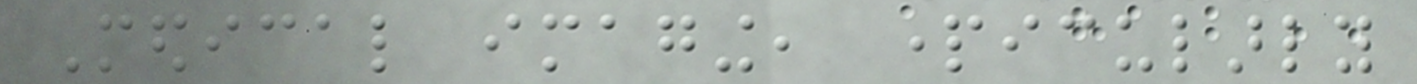Medical imaging, particularly
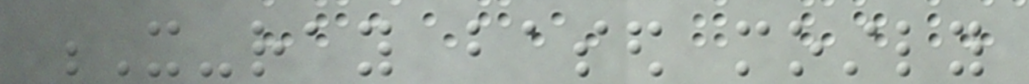X-ray based mostly
